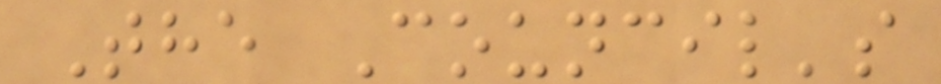The Council's
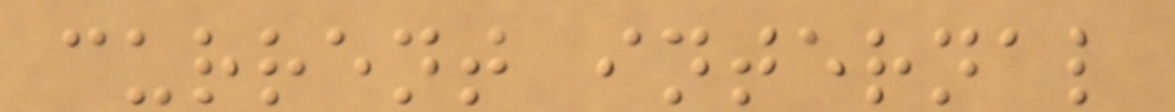current internal
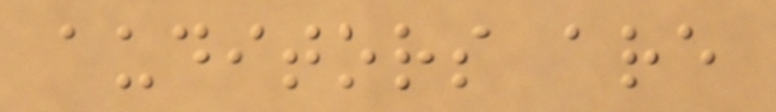auditors are
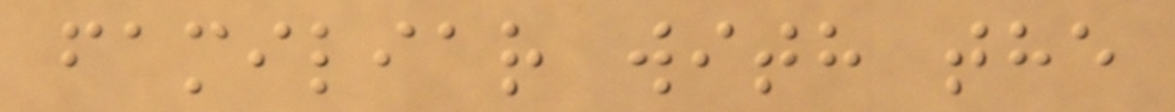familiar with the
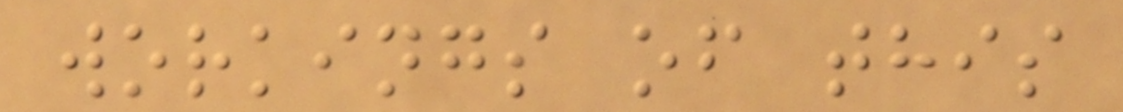workings of this
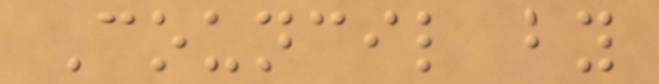Council by
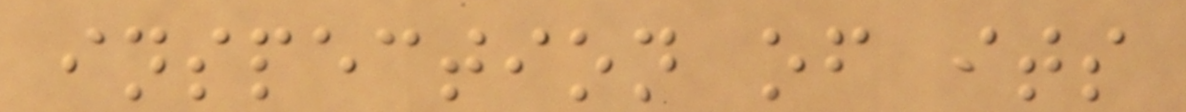inspection of its
